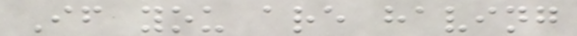If you are having
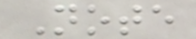Note
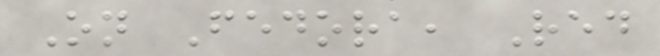On Fedora, Red
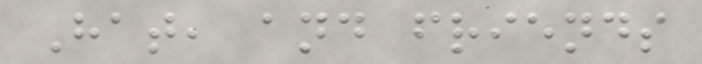Hat, and friends
